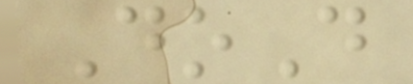DoD
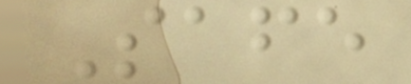Safe
